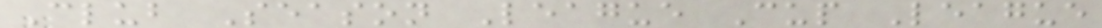Club Season League Cup League
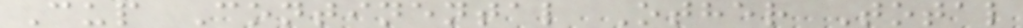Cup Continental Other Total
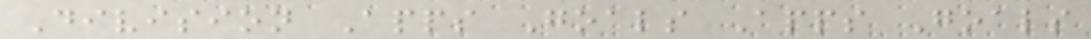Division Apps Goals Apps Goals
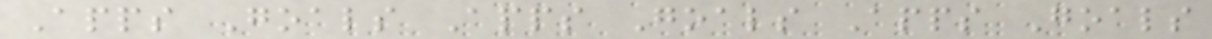Apps Goals Apps Goals Apps Goals
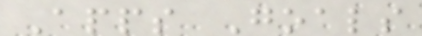Apps Goals
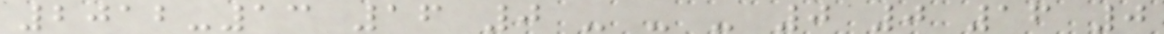2012-13 16 0 - - - 0 0 16 0
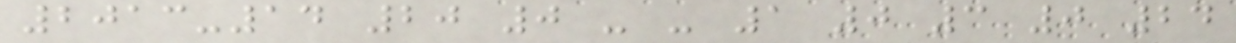2013-14 20 0 - - 1 0 3 0 24
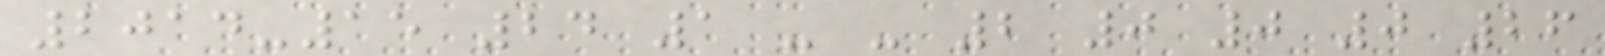2014-15 24 1 - - 2 0 0 0 26
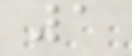1
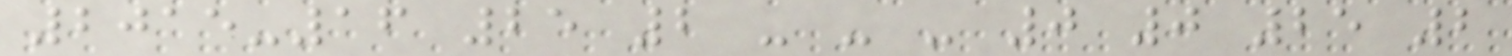2015-16 25 2 - - - 0 0 25 2
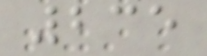235
